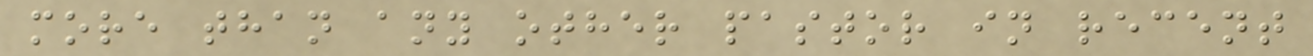more than any other pastor in recent
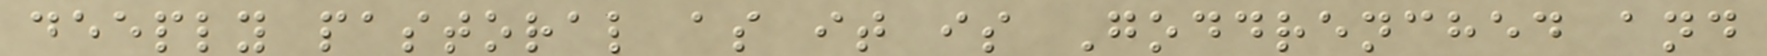deeply pastoral as it is Goddrenched and
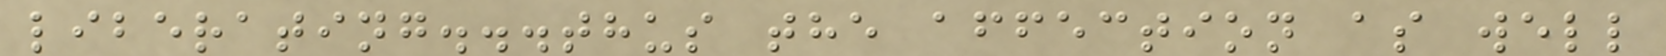liberating...thus the affection as well
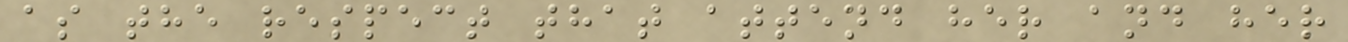as the respect that attend her and her
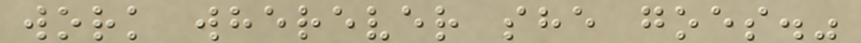work wherever she goes."
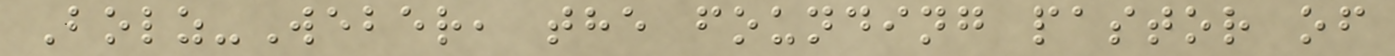Bolz-Weber, the founding pastor of
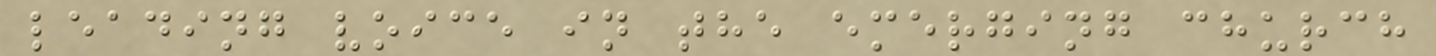leading voice in the emerging church
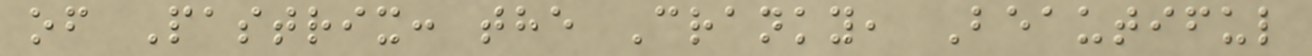of Pastrix: the Cranky, Beautiful
